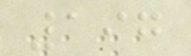197
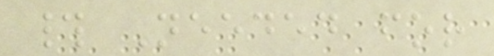# Needed for
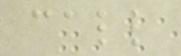call
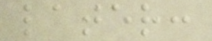later:
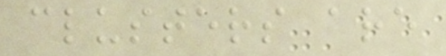clusters are
